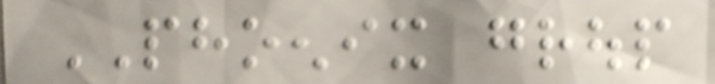PHOENIX group
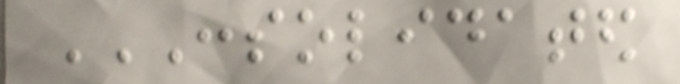CONSOLIDATED
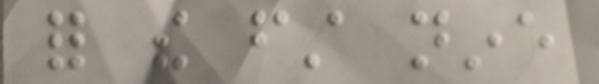for the first nine
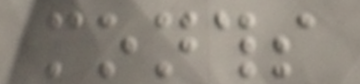months
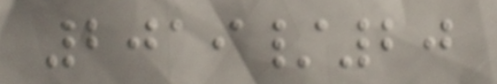2019/20
